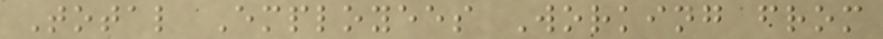Total Employees Working from
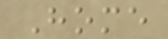Home
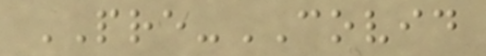PRE-COVID
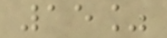15%
